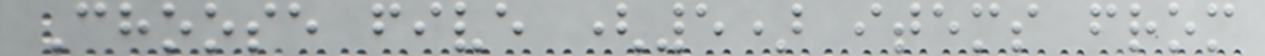Choose five (5) items from
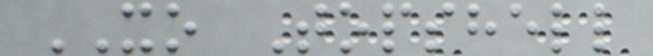XO Topshell
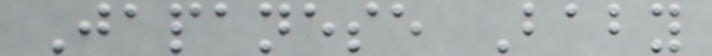Japanese Baby
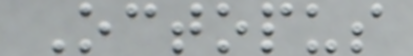Octopus
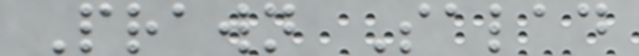Prawn Salad
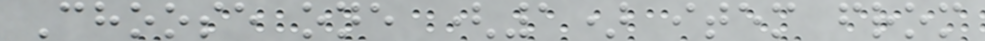Choose one (1) item from
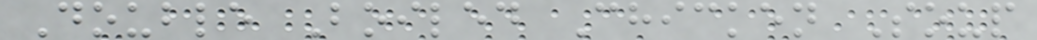Double Boiled Chicken Soup
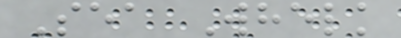Sea Whelk
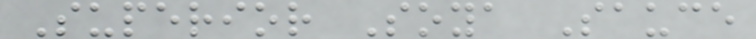Superior Soya Sauce
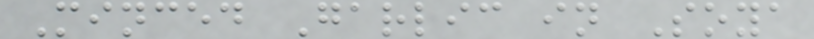Minced Garlic in Soya
